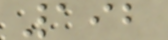192
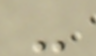-
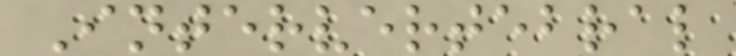Intervertebral
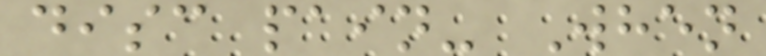disc pain- When
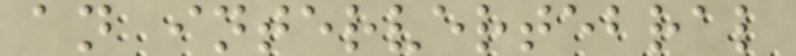an intervertebral
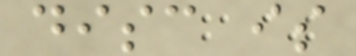disc is
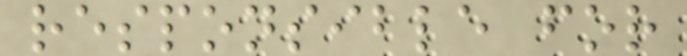responsible for
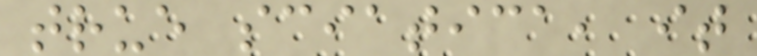true sciatica, it
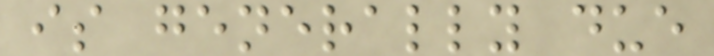is generally due
